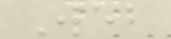Web
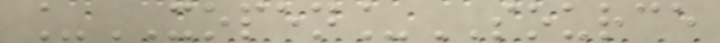_XOPEN_SOURCE
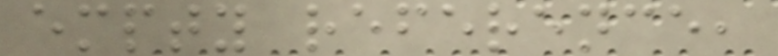empty reference,
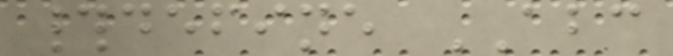#define ABC
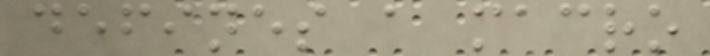defines a macro
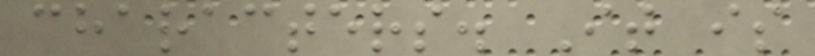characters. It is
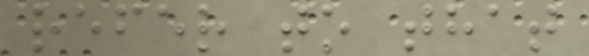refer to that
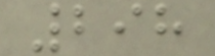298
